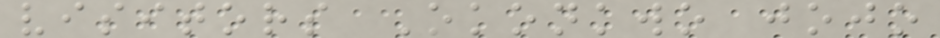visitors Okonkwo jojo
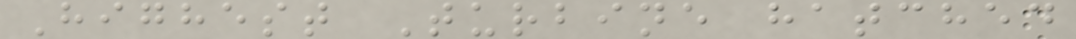Highest Turbine hatched
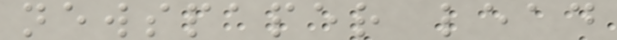newspaper lead
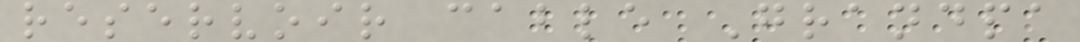reservoir cable Grandpa
